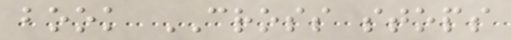book CROSS stops
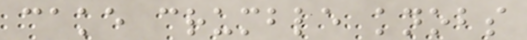cake crumble knobs
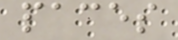paces
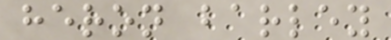heron barley
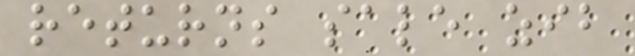returns sale zib
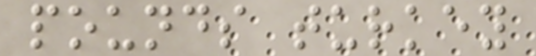pounds turkey
